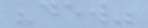"dew"
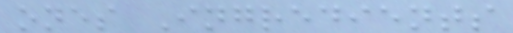ones Ingredients
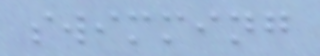swimming
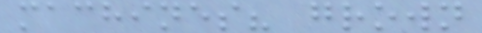machines? grown
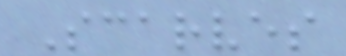Scarves
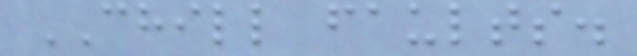CHILL faults.
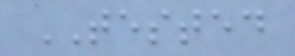TESTED
